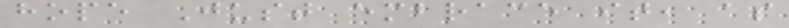hope Just embrace it, as
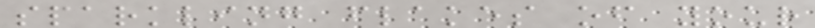sparkling flakes of your
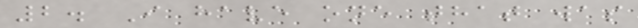2. I have one that was
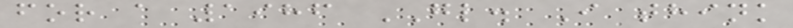for a 1986 GL. I think
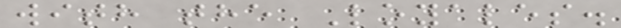with the Loyales.
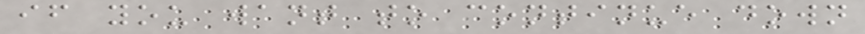if you want to continue down
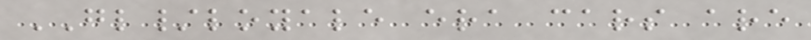GL/loyale era cars are
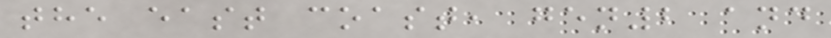the east coast, gen2 and
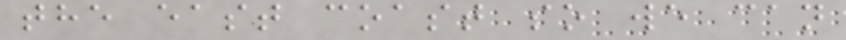the east coast so we can
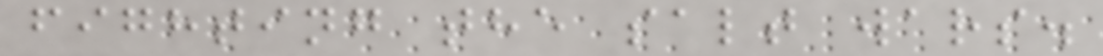fighting the salt wars.
